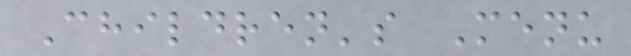Children's Menu
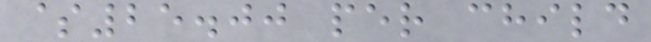$25.00 per child
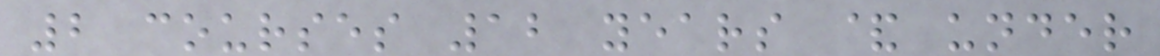2 courses 12 years & under
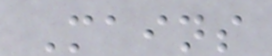Mains
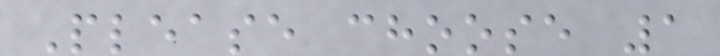Please choose 1
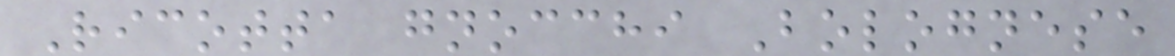Ricotta gnocchi Bolognese
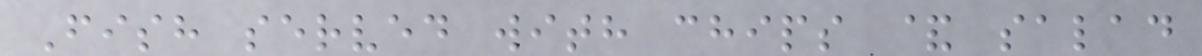Fish served with chips & salad
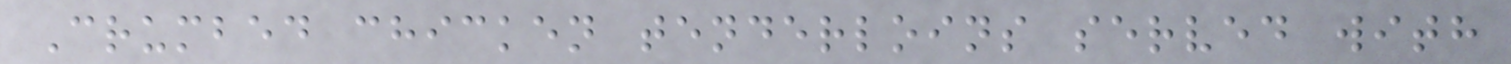Crumbed chicken tenderloins served with
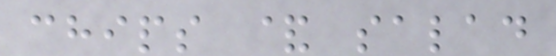chips & salad
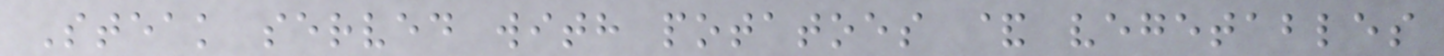Steak served with potatoes & vegetables
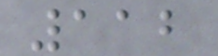112
